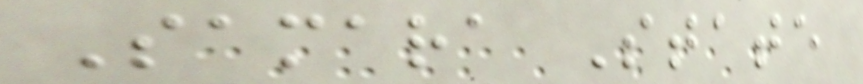Samara State
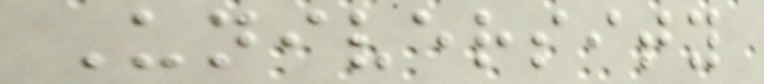University
